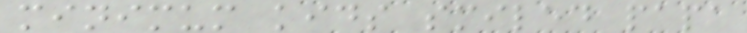minimum kids smiled papa
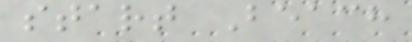start Beach
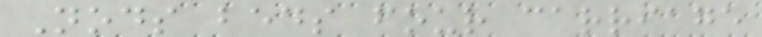Nods beds four carriage
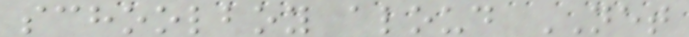schoolboy aloud NET
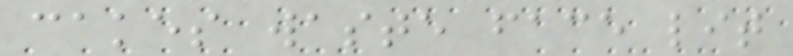cakes waste face lit
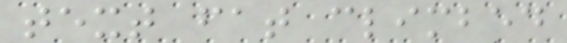text fat climbed
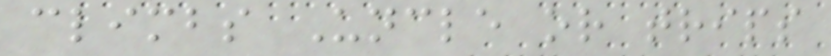climbs Uncle or trips
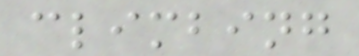climbing
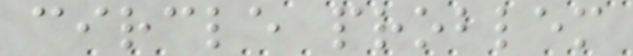circle problem
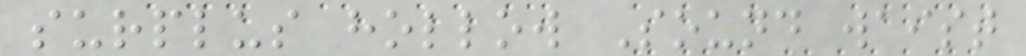surplus hollow Sound waist
